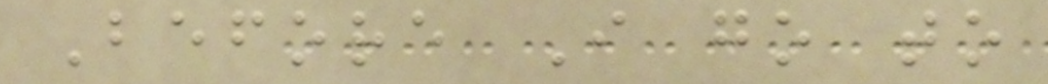Before I go to
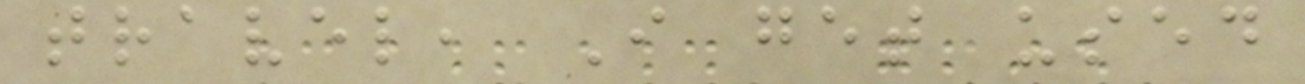travel, I get used
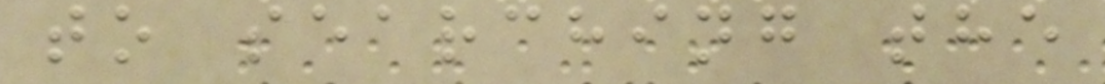to searching the
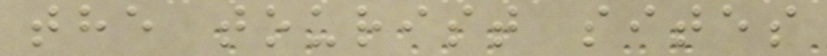the tourist sites
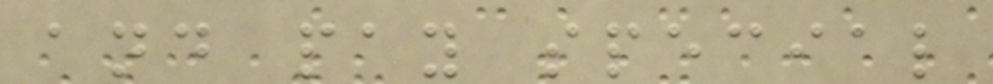and pay special
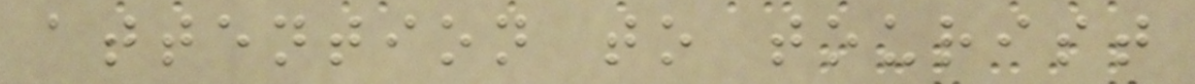attention to tourist
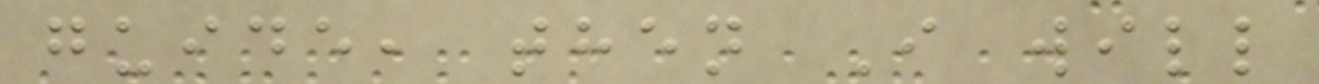guide, then I will
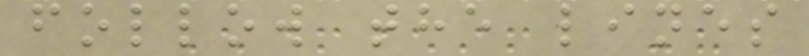follow the lines
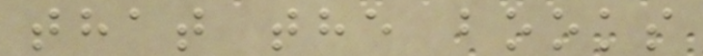that the books
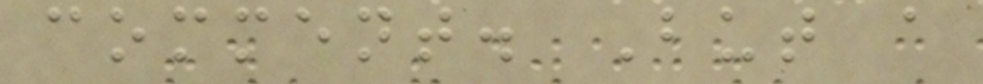comment. But a
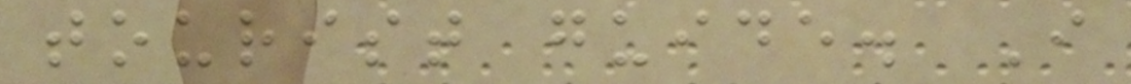tourist guide. I
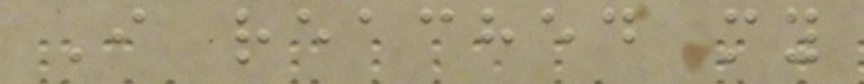I reached my
